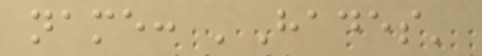name: 'Hades'
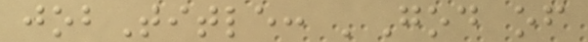jobTitle: 'God of
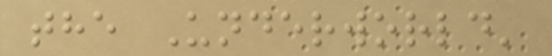the Underworld'
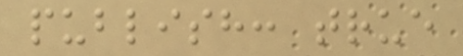publish: true
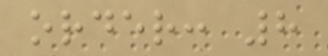order: 8
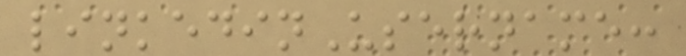linkedinUsername:
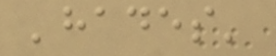'hades'
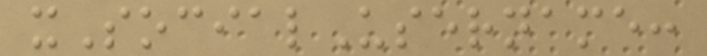xSocialUsername:
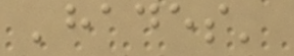'hades'
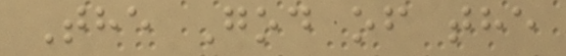The God of the
